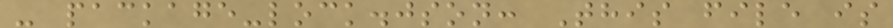- package-lock.json: This file is
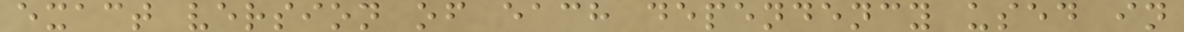exact version of each dependency used in
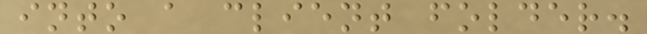into a client folder.
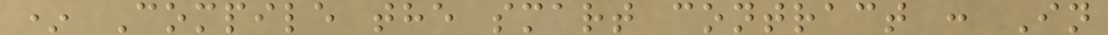* Compile the smart contract : In
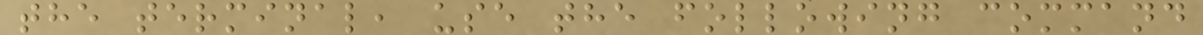the terminal, use the following command
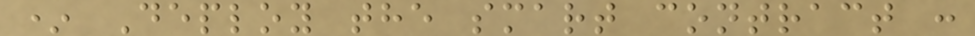* Deploy the smart contract :
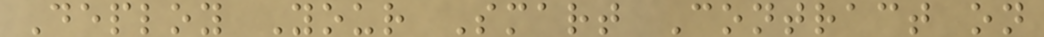Deploy Your Smart Contract on
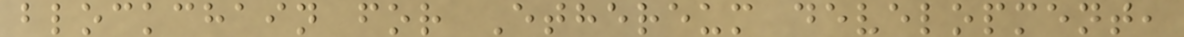blockchain for Ethereum development,
